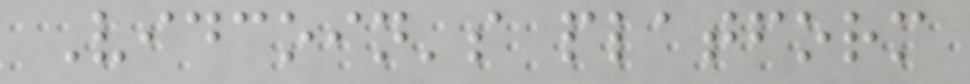Vidcoin's platform
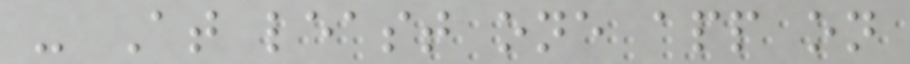- At least one app on
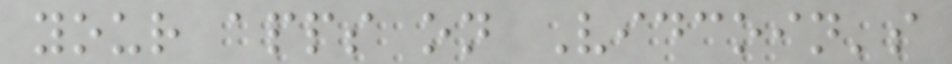your apps on Vidcoin's
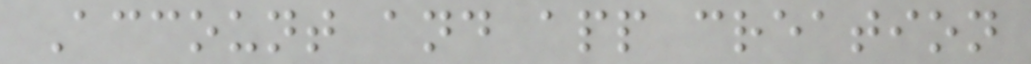Account and app creation
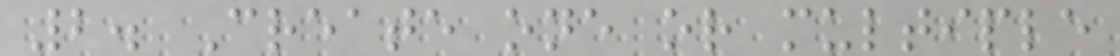2. Create one or multiple
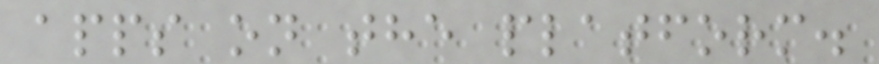apps on the platform.
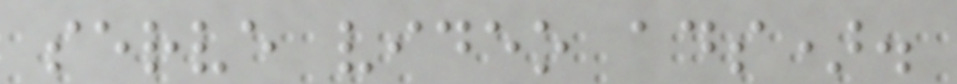serve video ads).
